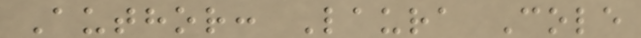Author: Laura Cole
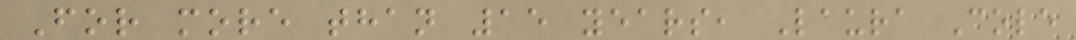For more than 15 years, Laura Cole
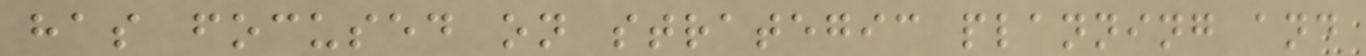has focused on strategic planning and
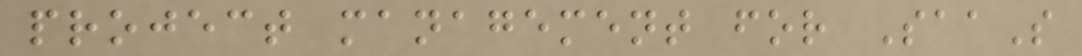project management for SaaS
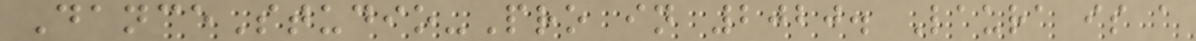DanceStudio-Pro in 2020. Laura is a
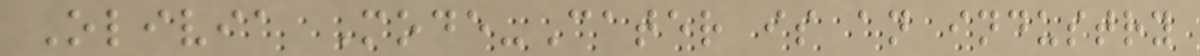Olivia Mode-Cater is an industry
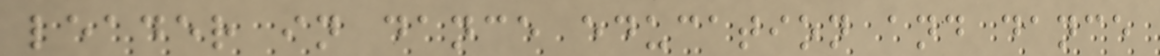leader in dance education and dance
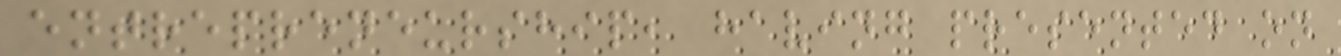entrepreneurship, having presented on
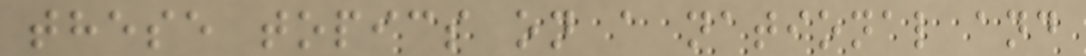these topics on a national and
